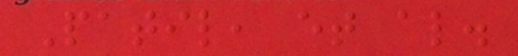Patil, et al.
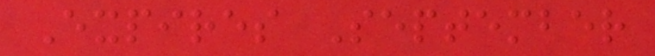Expires September
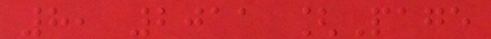8, 2011 [Page
